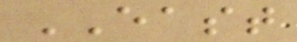EAST
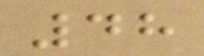48
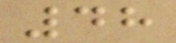48
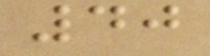40
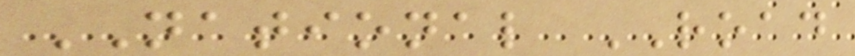NATIONAL ROAD
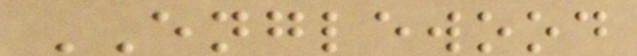ENGLEWOOD
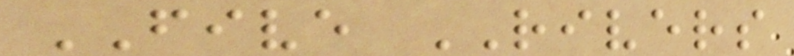FIVE RIVERS
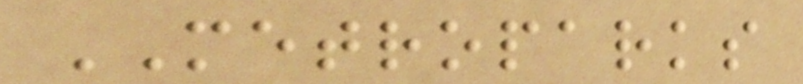METROPARKS
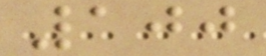100
